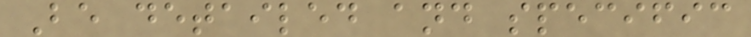Be detailed and specific
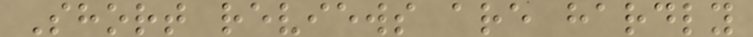Short reviews are hardly
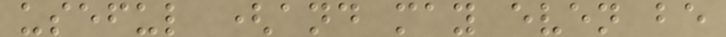useful (and may even be
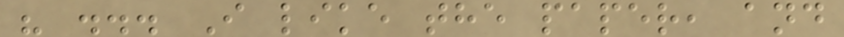" ... I like the paper, and
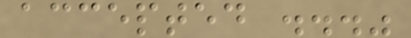accepted ..."
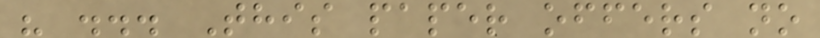" ... This paper offers no
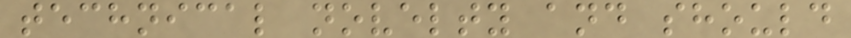technical novelty and should
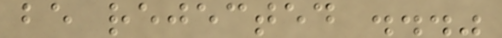be rejected ..."
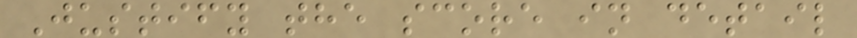Justify the score in detail
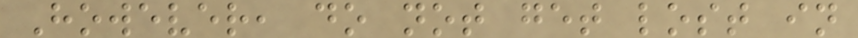However, do not get lost in
